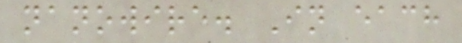nanowire. In each
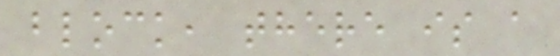block, there is a
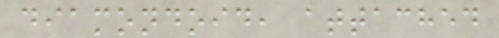diamondoid, attached
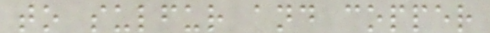to sulfur and copper
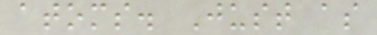atoms. Just as
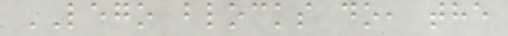LEGO blocks do, the
